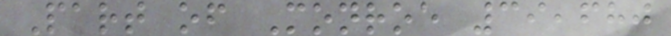Part of Monroe 39,680
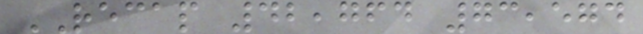RECAP 42,764 73,574
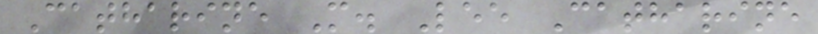Catharine M. Lee Catharine
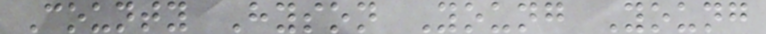County Hyson Young Young
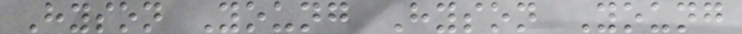Hyson Young Hyson Young
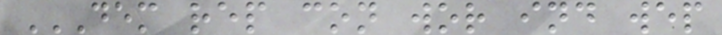DEM REP CON WOR IND WEP
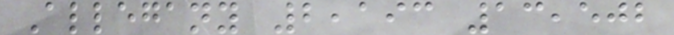Allegany 2,193 13,502
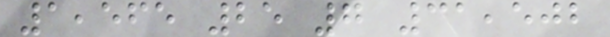1,565 25 7 31,502
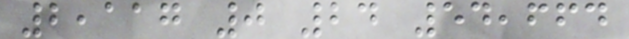2,117 0 24 54,664
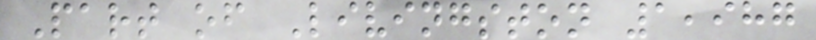Part of Livingston 1,987
